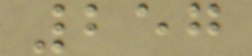257
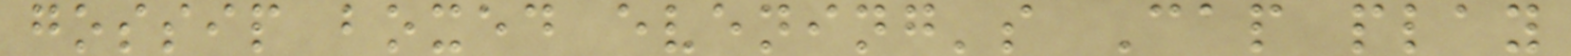gossip boxed evening's Cap play
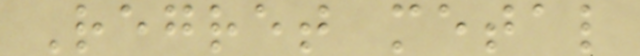Regret metal
